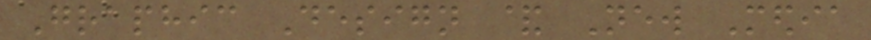Graphic Design & New Media
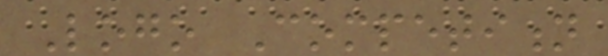Logo Competition
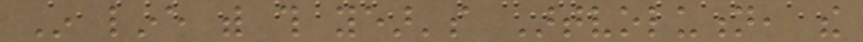In line with this year's Artvolution, the
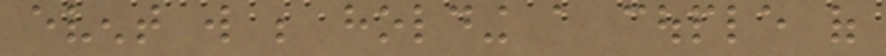event will be holding a couple of
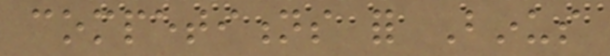competitions for Binus
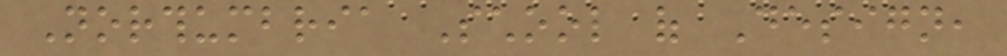Northumbria School of Design,
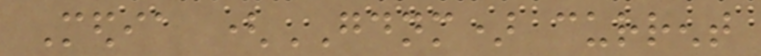Media (GDNM) current
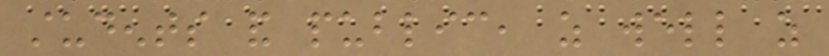students and public, as well as
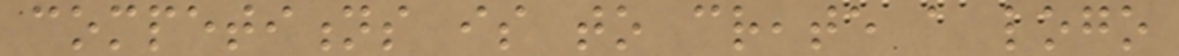competitions is to create a logo
